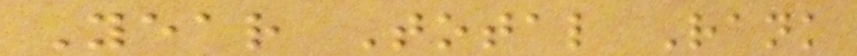Year Total Rank
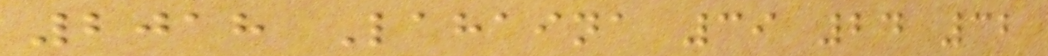2018 Lahaina 39 24 32
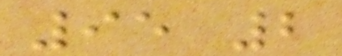95 2
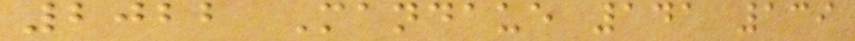2022 Mandaue 141 139
